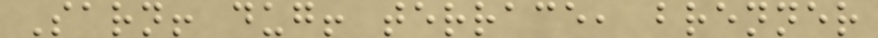Sarn! dug! terrace, brenner
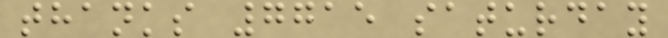thanks 7715 saturday
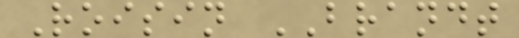Roisin BRANDT
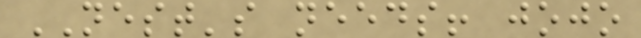NEST's needs! jojo
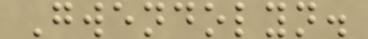Gwendolyn.
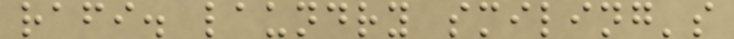rafi. laundry smiling's
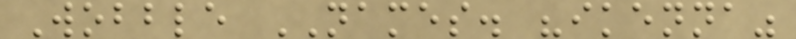Wobble NAMES. "ikenna"
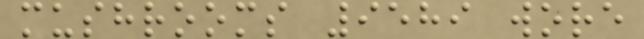mushrooms 9589 wore
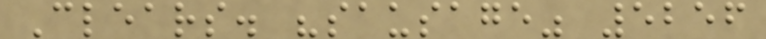Clears. "sausage" 5256
